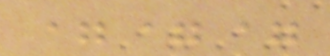===
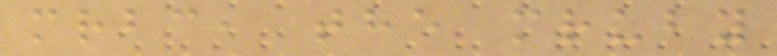mrbc, the mruby
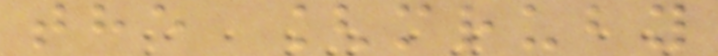the [mruby
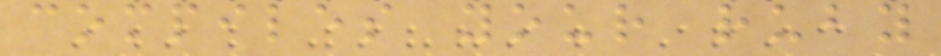compiles your ruby
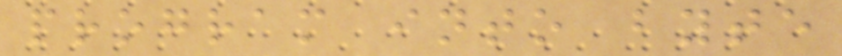program into byte
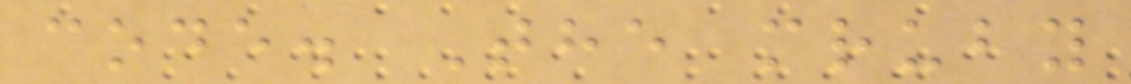code. The mruby
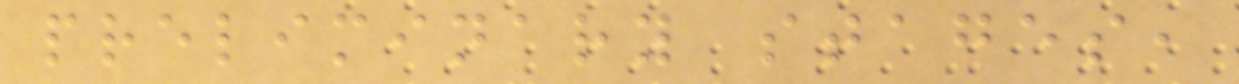preliminary stages,
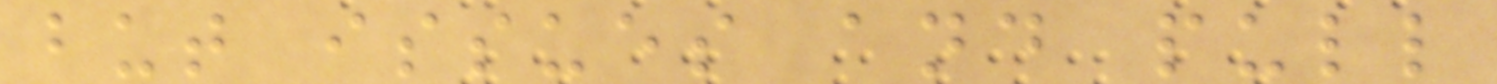but issues and pull
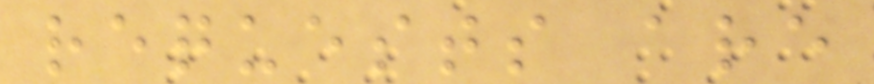requests are
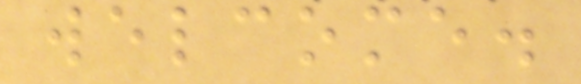welcome.
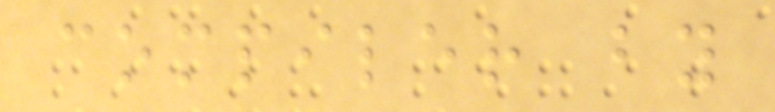compiler by
